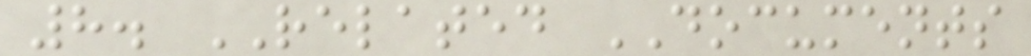8. RELATED DOCUMENTS
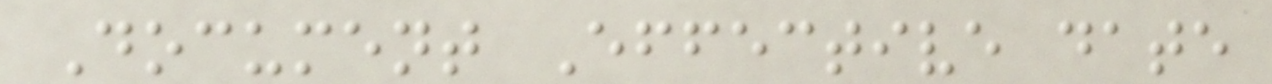Document Effective date
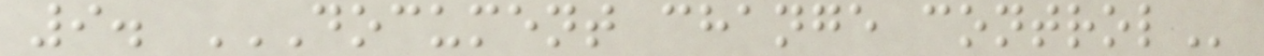9. DOCUMENT CHANGE CONTROL
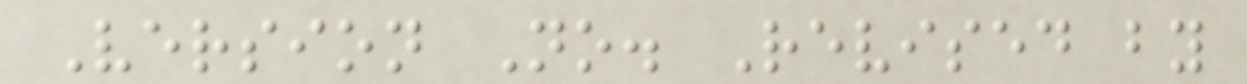Version No. Revised by
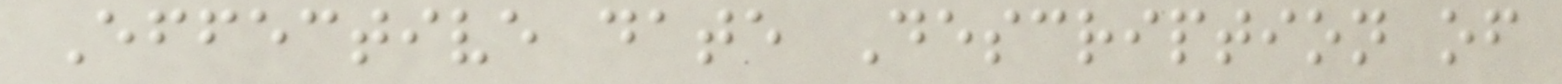Effective date Description of
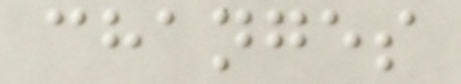changes
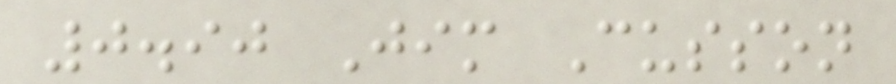0.90 Jim Cusson
